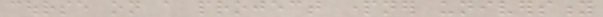course on a project partner university
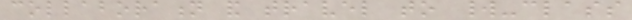collaboration and travel to world-class
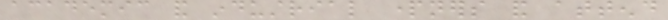academic and industrial partners and attend
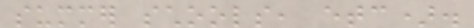summer schools, etc).
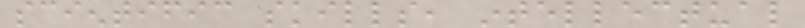scientific skills, intellectual
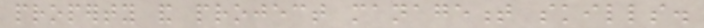property and project management skills.
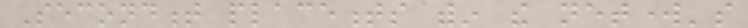Secondment placements within the network's
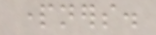partners.
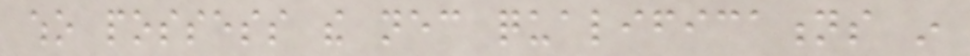who possess the necessary qualifications in
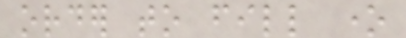order to fill one
